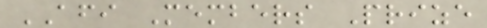AFI Members Prize
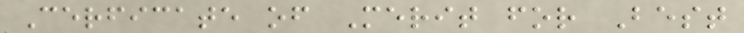Cerficate of Merit for Best
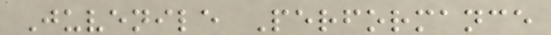Juvenile Performance
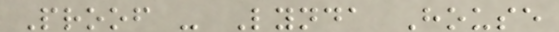Proof - Lynda House
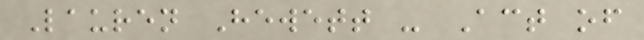Lauren Hewett - Act of
